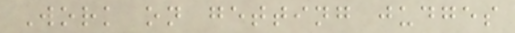Work on getting judges
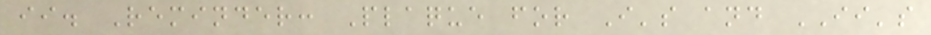ii. Reminder: Plaque for I's and II's
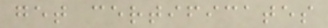get certificates
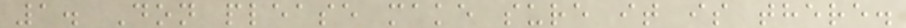1. Don please make sure it is there.
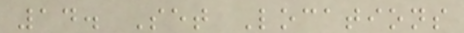14. Set Locations
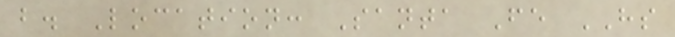b. Location: Santa Fe HS
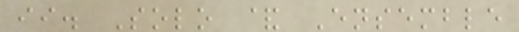ii. Solo & Ensemble
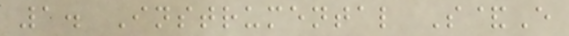1. Instrumental S&E
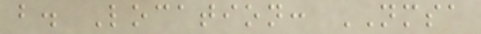b. Location: NMSA
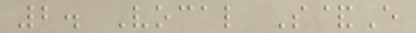2. Vocal S&E
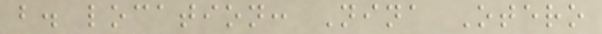b. location: Nina Otero
